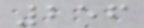256
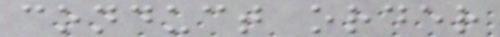conduct order
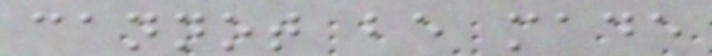cannot be made
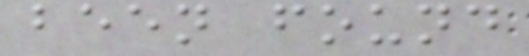been found
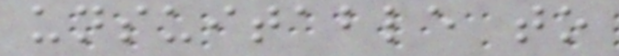unsuitable to
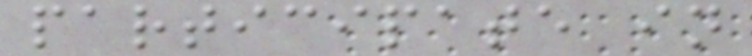participate in
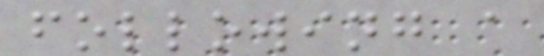following a
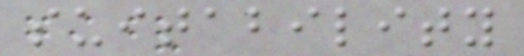suitability
